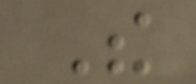The
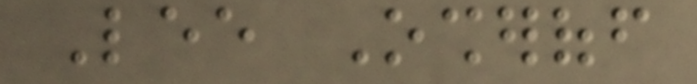Lee Osheroff
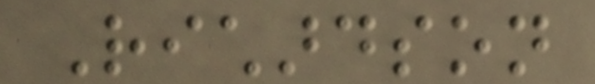Richardson
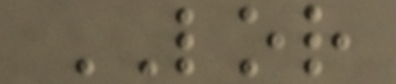LOR
